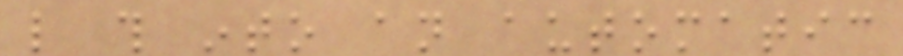like this into an automatic
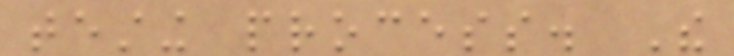testing process. The
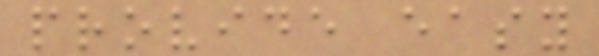provide easy
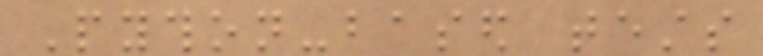Python-based tests
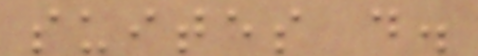suites do.
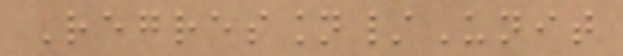Regression/Unit
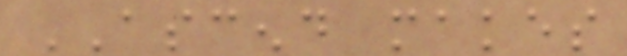ASCEND makes
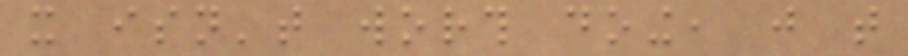it isn't worth doing, just that
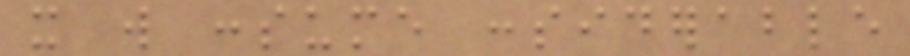it will consume considerable
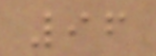96
